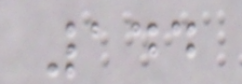144
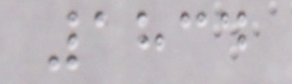1834
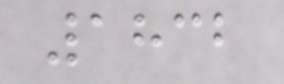1832
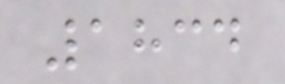1834
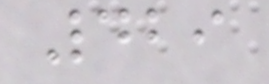429
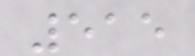515
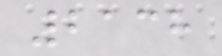2138
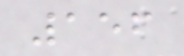156
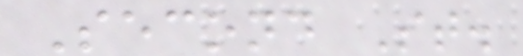Second St.
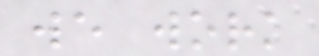we work
